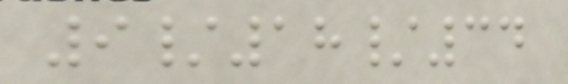9/18/34
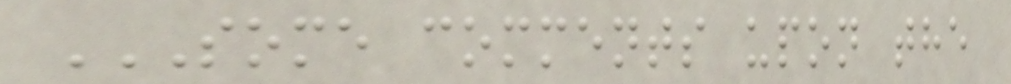SOME COMMENTS UPON THE
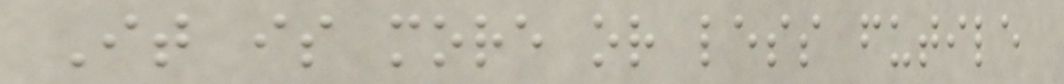It is more or less futile
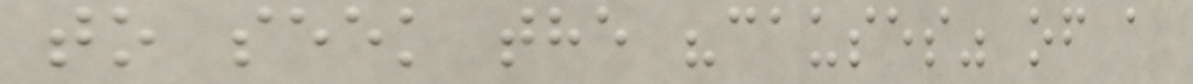to seek the "causes" of a
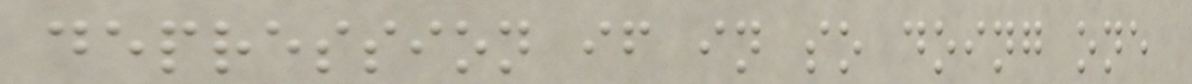depression if in so doing one
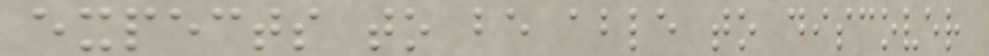expects to be able to discover
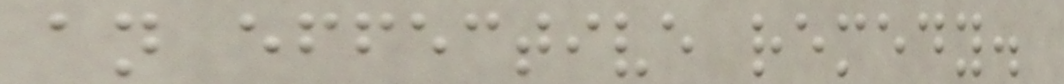an effective remedy.
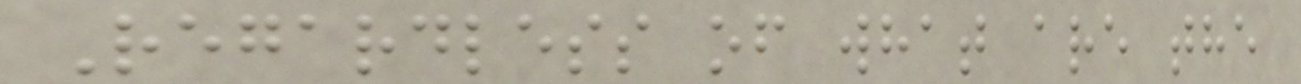Regardless of what are the
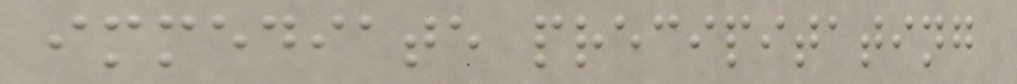immediate precipitating
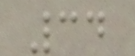34
